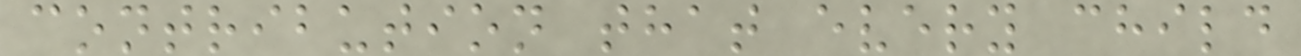contribution that every child
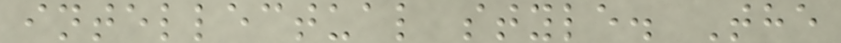intellectual style. The
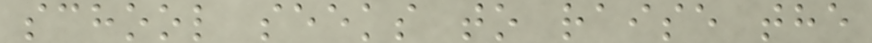school seeks to raise the
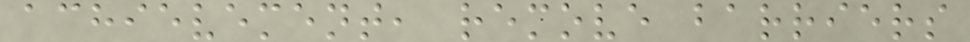achievement, remove barriers
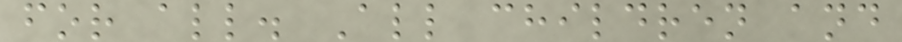for all. All children and
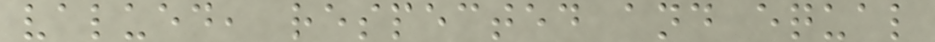valued, respected and equal
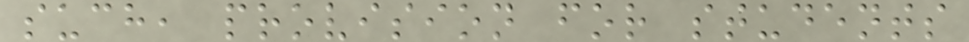such, provision for students
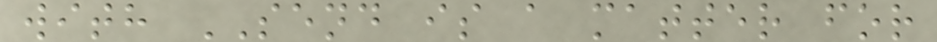with SEND is a matter for
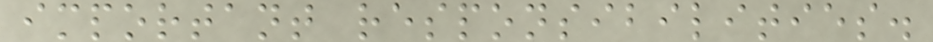important responsibilities.
